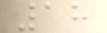18
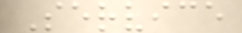Service
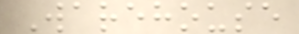Warehouse
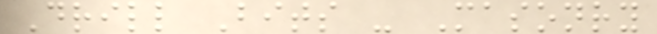Drill Bits - Masonry
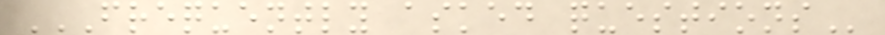FREQUENTLY ASKED QUESTIONS
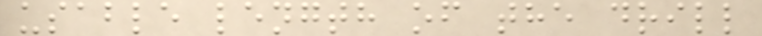usable length of the drill
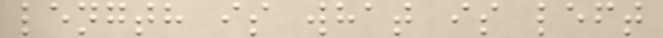length is what is left
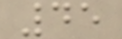45
